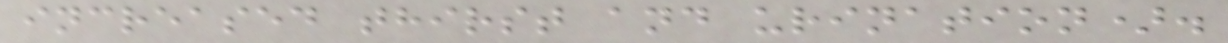increased thirst and urination).
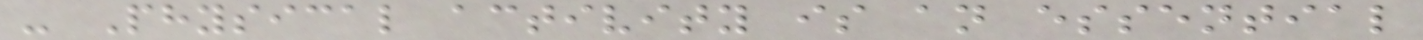- Physical activity is an essential
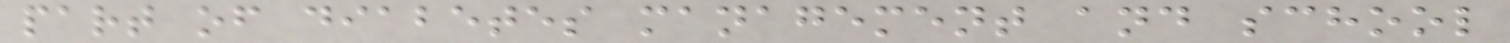part of diabetes management and school
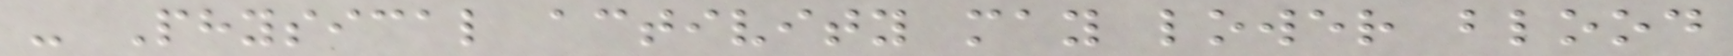- Physical activity may lower blood
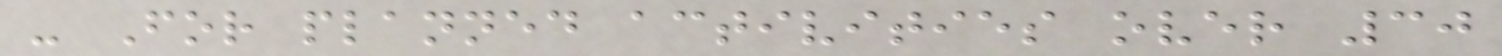- For planned activities over 30
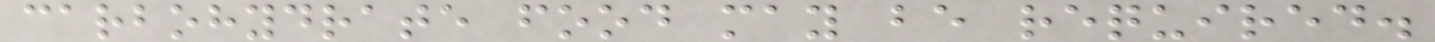carbohydrate food may be required.
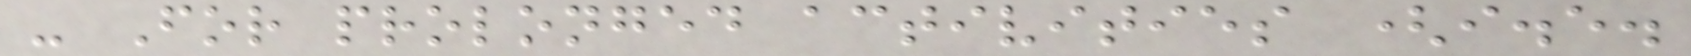- For prolonged activities (i.e.
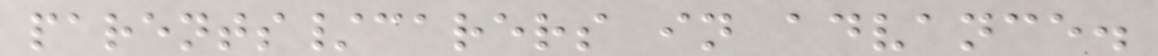parents/carers in advance.
